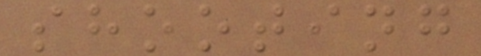shooting
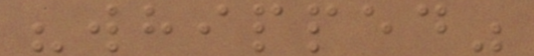"whipped"
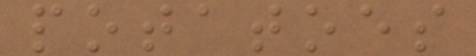potatoes
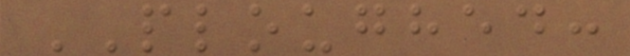PLOUGHED:
